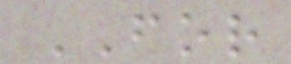FOR
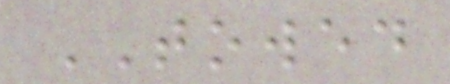TOWED
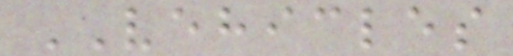VEHICLES
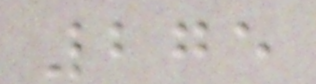275
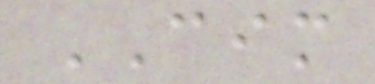CIM
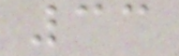33
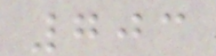703
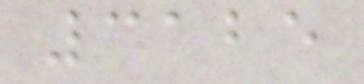3125
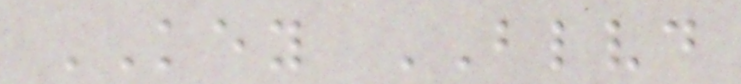KEY BLVD
